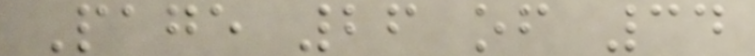Page 26 of 34
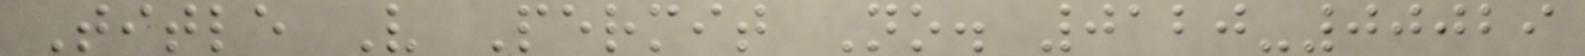Title V Permit No. 0120-00029
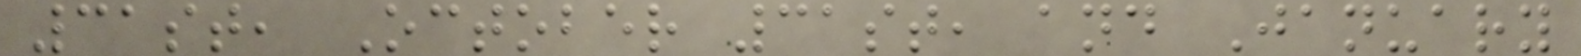31st, October 31st, and January
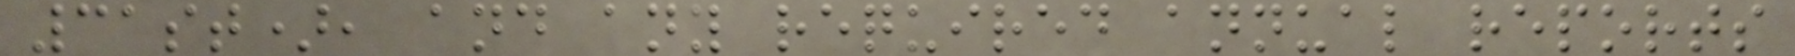31st), and any required annual reports
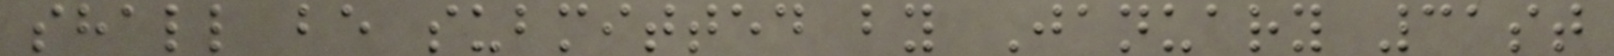shall be submitted by January 31st
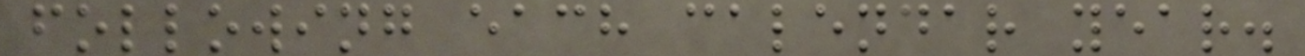following each calendar year.
